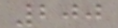200
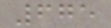675
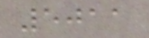5011
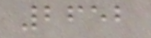2652
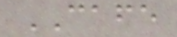CAFE
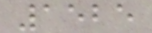1525
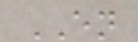EN
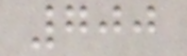700
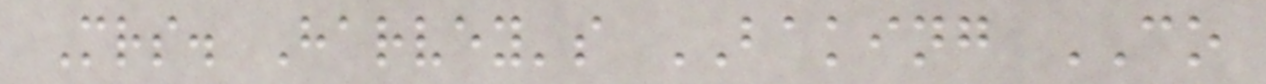Mrs. Harvey's BAKING CO
